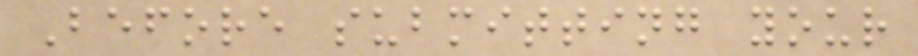Before submitting your
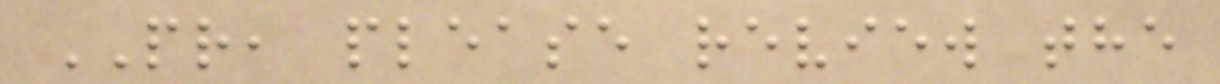PR, please review the
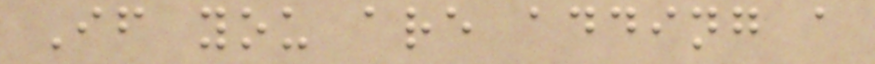If you are adding a
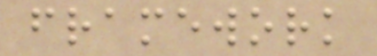framework
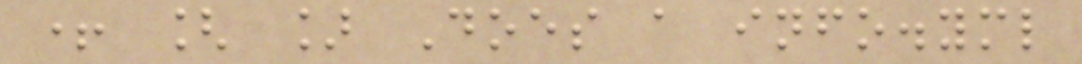+ [ ] Does a info.yml
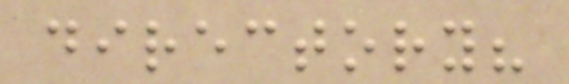directory?
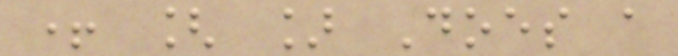+ [ ] Does a
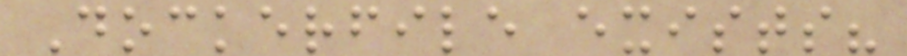Dockerfile exists?
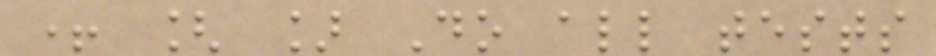+ [ ] Do all tests
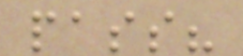pass?
